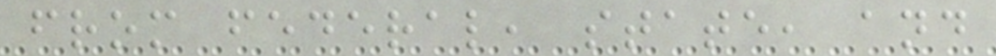from federal, state, and
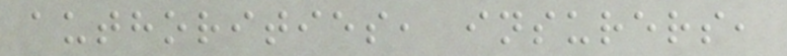authorities, insurers,
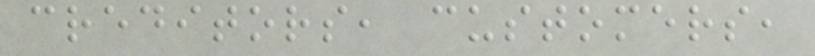creditors, customers,
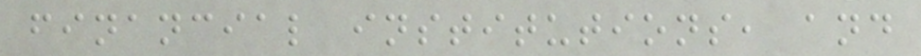financial institutions, and
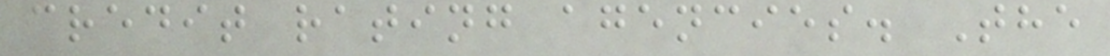credit rating agencies. The
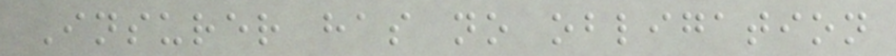Insurer has no obligation
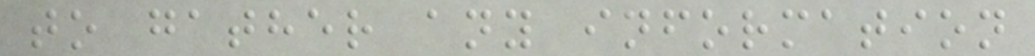to gather any information
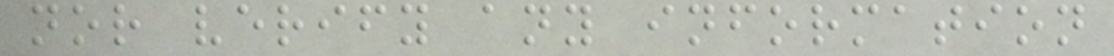nor verify any information
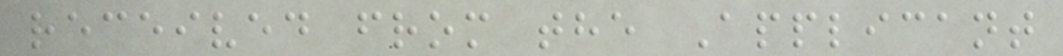received from the Applicant
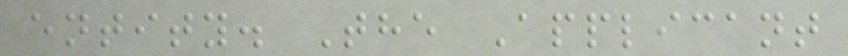entity. The Applicant
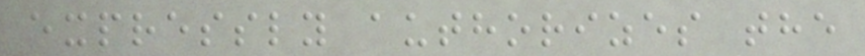expressly authorizes the
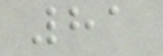81
